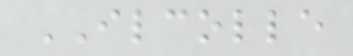ILCOLLE
